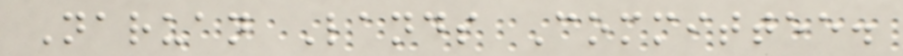Naruan Lands Committee.
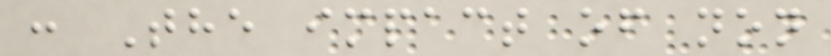: The impact of non
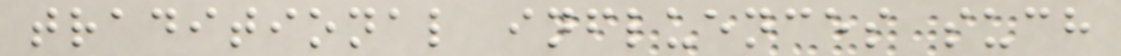traditional influences such
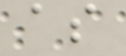as
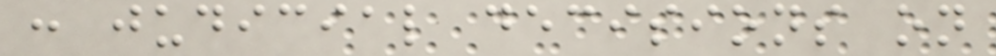: judicial decisions on
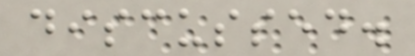discussed.
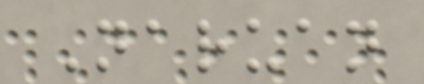Naruan
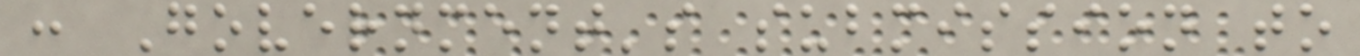: Government's submission to
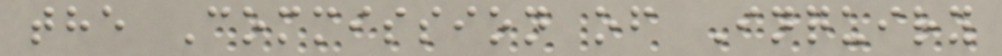the Commission of Inquiry
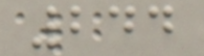244
